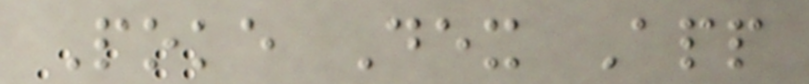Poke Dex App
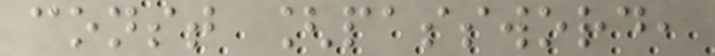const [password,
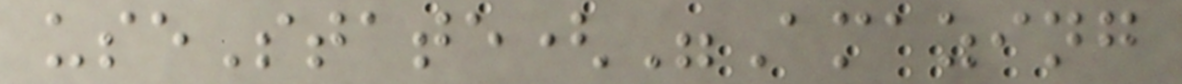useState("Amazing
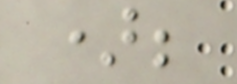);
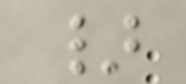}
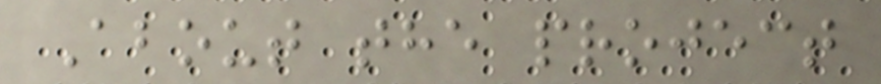About the project
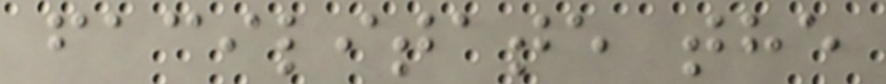facilitate the
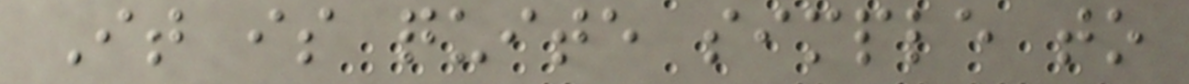It is quite simple to
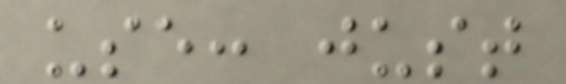use: just
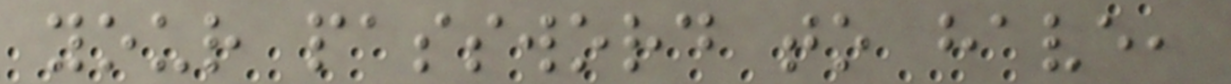your password to have,
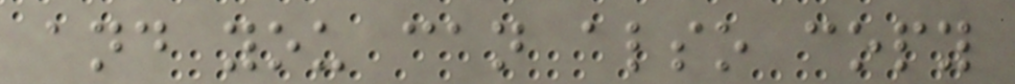and you can also copy
